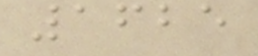1625
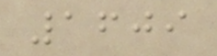1609
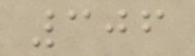306
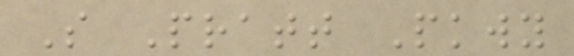S Pratt Pkwy
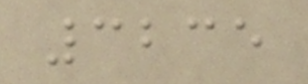3235
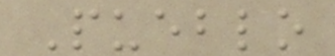Pueblo
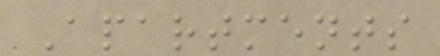Apartments
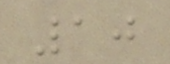10
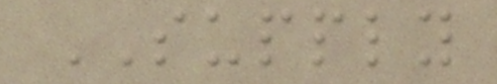SUPPLY
